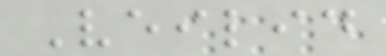Veilid
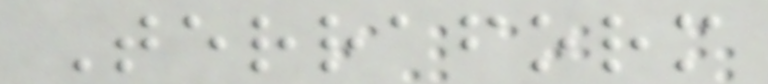Terraform
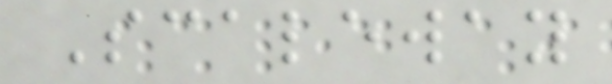Scaleway
